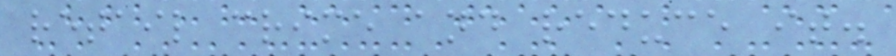retail crime and reduce it.
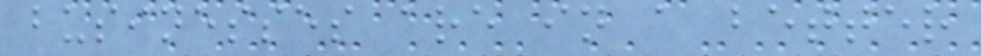businesses are in a better
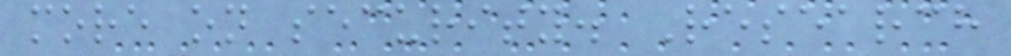more on security. Research
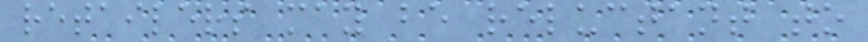retailers may be reluctant to
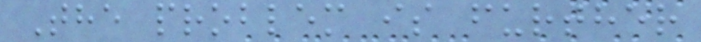The problem is further
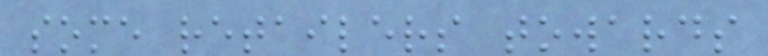some retailers towards
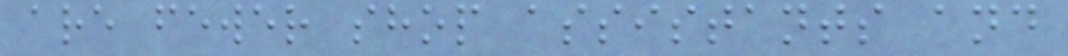are fewer shop assistants and
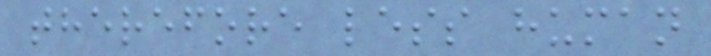therefore less human
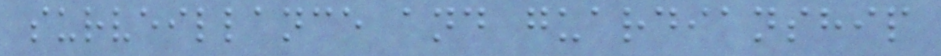surveillance and guardianship
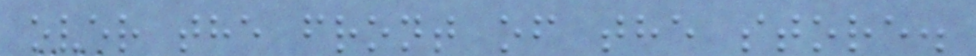over the front of the store.
